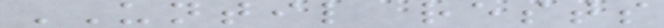UNTIL rests
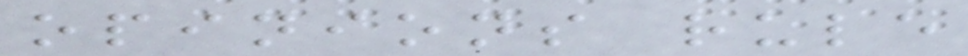opinions rule
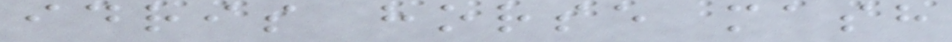idris horse mash
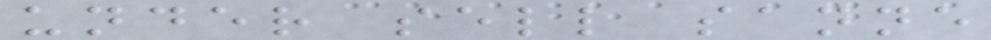under sell sanne
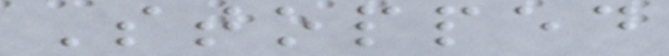Stopped
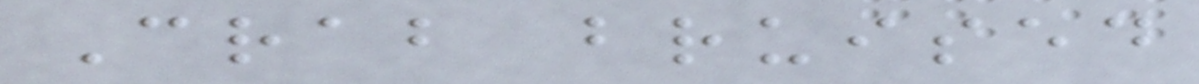Crab bruised
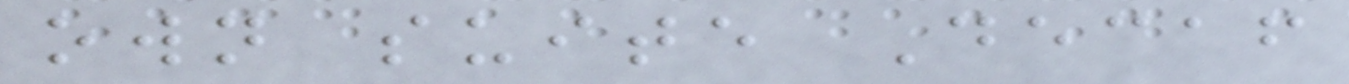own suite Decaf
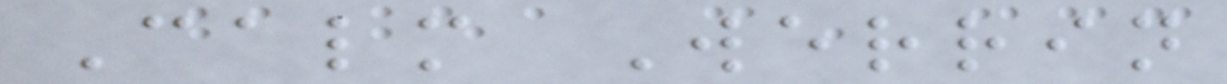Calm Werrin
